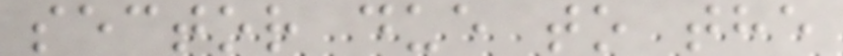sector due to the
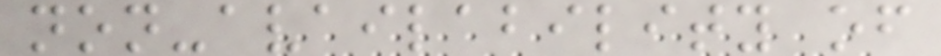non-availability of
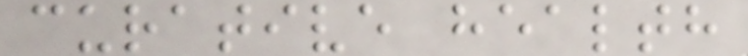curative health
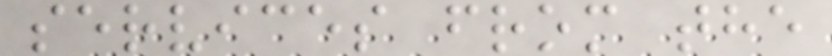services from the
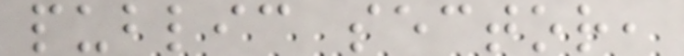public sector,
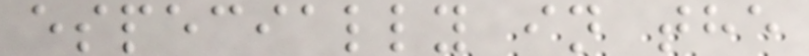especially in the
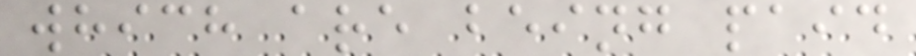which are being paid
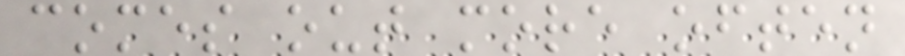comes out more often
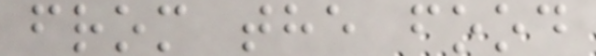from the food
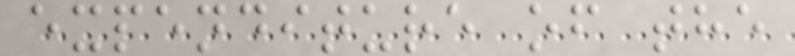expenditure of the
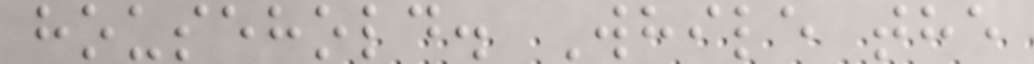household. While the
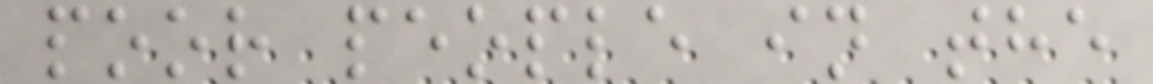poor people in the
